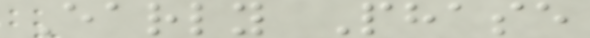Early Phase
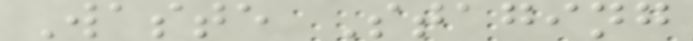Waste Staging
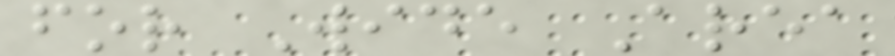for Wide Area
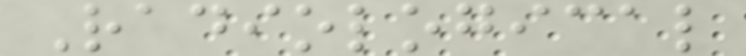Radiological
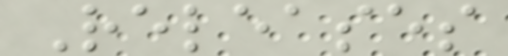Releases
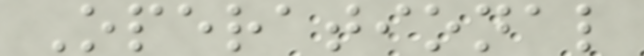Operational
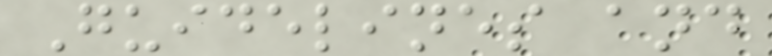Guidelines and
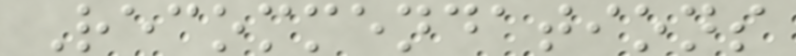Recommendations
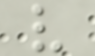v
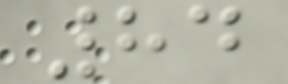84
